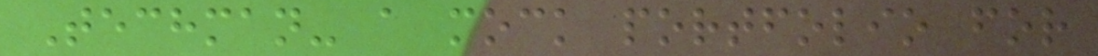Techman- a mock portfolio for
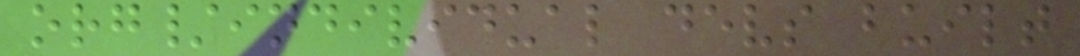org/individual devs built
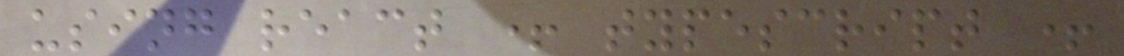using react + typescript +
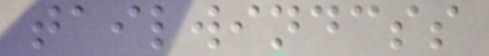tailwindcss
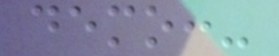demo:-
